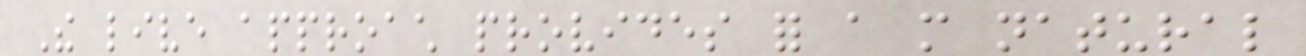The live approach provides for a more natural
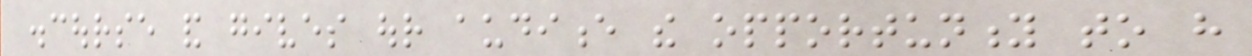discourse and gives our audience the opportunity to have
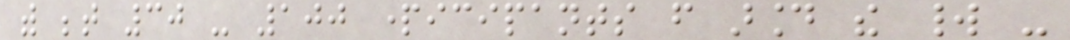with between 30 - 100 participants from around the world -
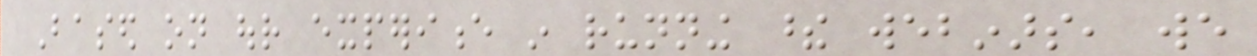Based on our experience in running these webinars, we
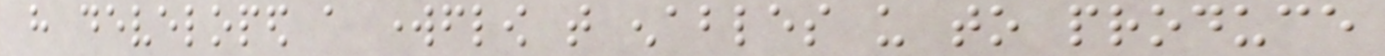have developed a workflow that enables us to produce
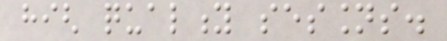high quality sessions.
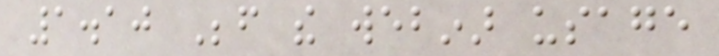1.10 Before the webinar usage
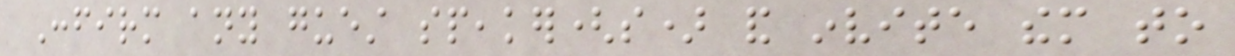Confirm any guest speaker(s) and invite them to
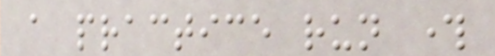a practice run through
